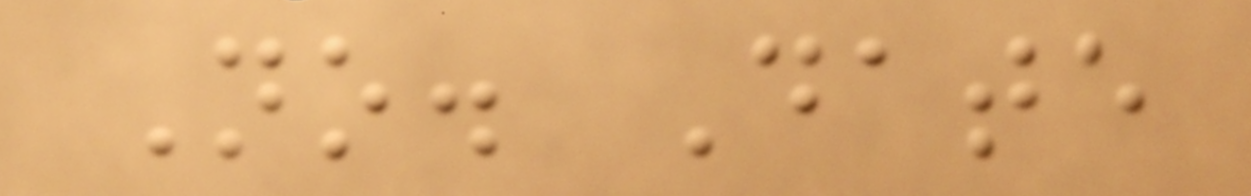No. Date
